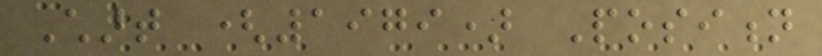Chart (1979) Position
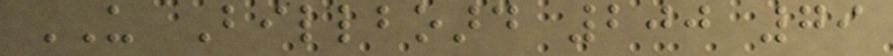US Billboard 200 79
